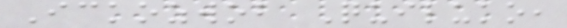Ickozwob Quiluko,
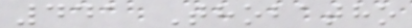441 Thobatho
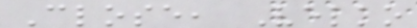Close, Velko
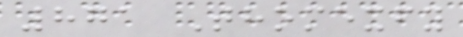871 Thomexfy
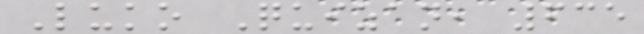Luko Quizan, 635
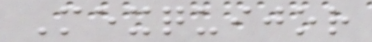Mexquijor
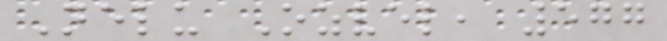Nelu Ozvel, 577
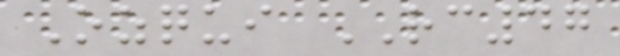Ozqui RC47
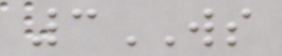3WS
